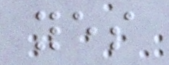yes
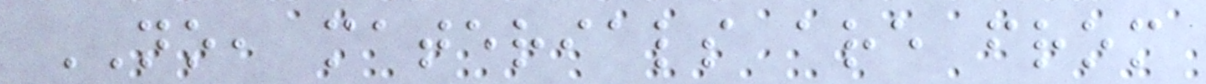NO, materials are from
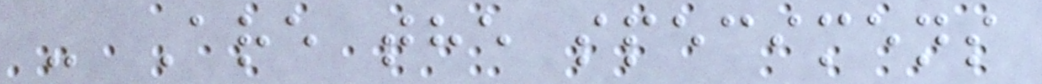- Are the specimens
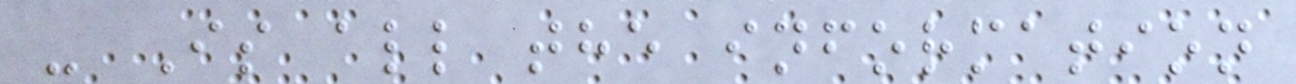- Is all the information
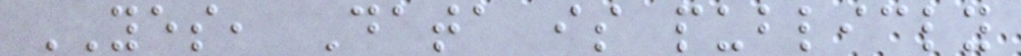YES, Data is publicly
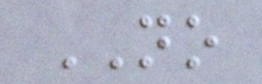NO
